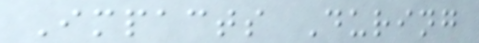Impacts During
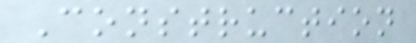Construction
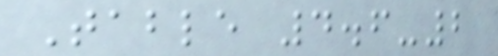Table 4.6-2
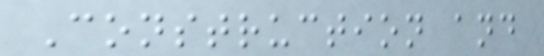Construction and
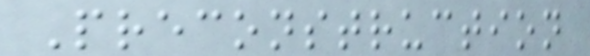Preconstruction
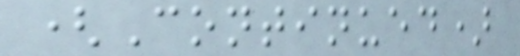(Continued)
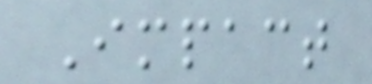Impact
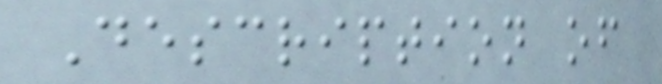Description of
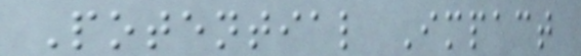Potential Impact
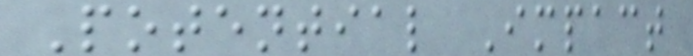Potential Impact
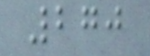270
